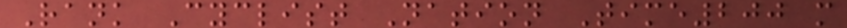Rank Cyclist Nation Time200 m
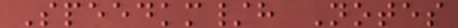Speedkm/h Notes
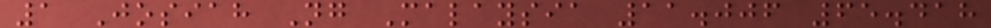1 Josiah Ng Malaysia 11.006 65.418
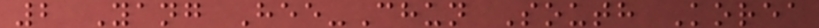2 Yang Hee-Chun South Korea
